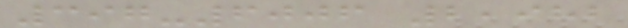397-6006 2,982
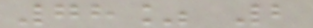78% 2
